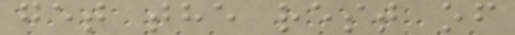get the rest of
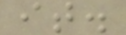it.
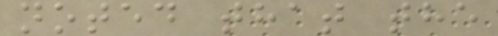noted that the
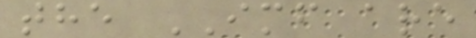the IMF are
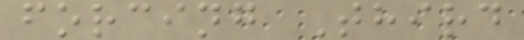forcing Third
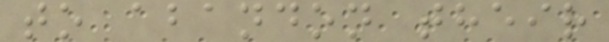to abandon their
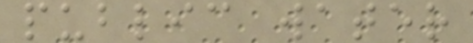public water
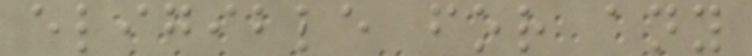eligible for any
